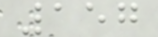157
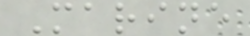Marine
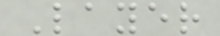Layer
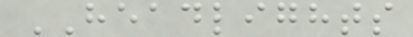HEADLIGHTS
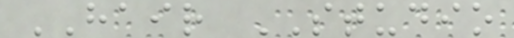HAIR STUDIO
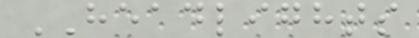HEADLIGHTS
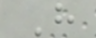H
